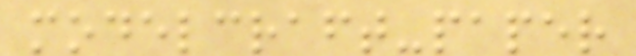modelcraft-paper
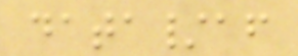data/af
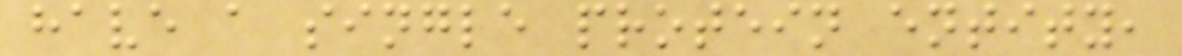have a single protein entity,
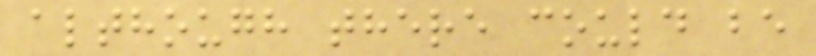although there could be
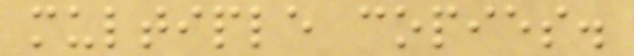multiple copies.
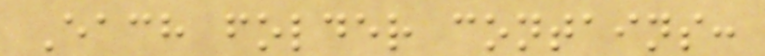Each folder contains:
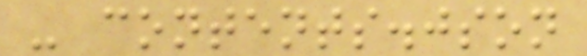- contents.json
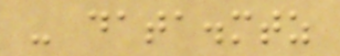- data.mtz
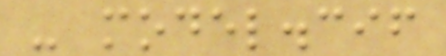- model.cif
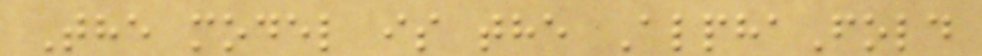The model is the AlphaFold
